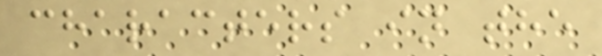characters in the
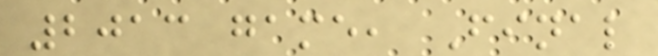2013 game, Final
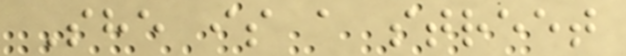She is a street
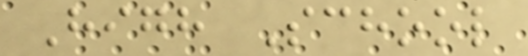High School
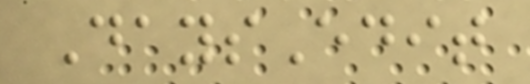DaysEdit
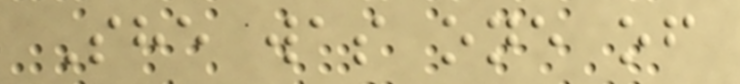She was one of
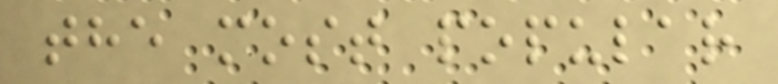the most popular
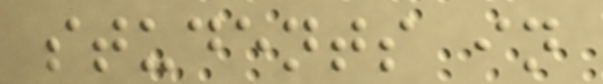students in
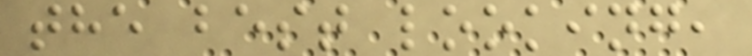the best looking,
